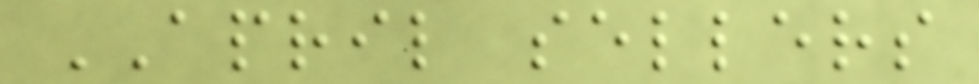APRIL sellers
